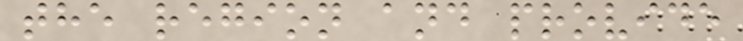the region and provide
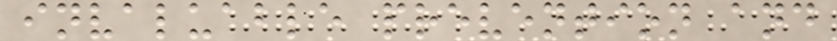invaluable prevention and
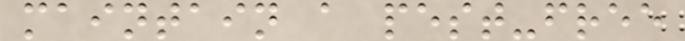maintain a pest-free
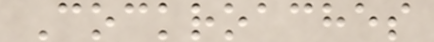Cockroaches
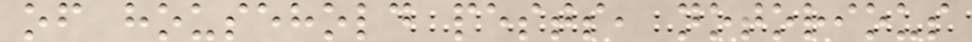of household pests, notorious
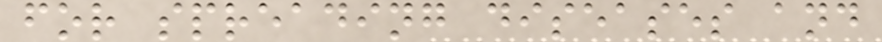for spreading diseases and
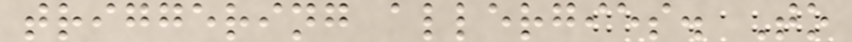triggering allergies. To
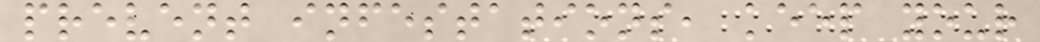prevent infestations, keep your
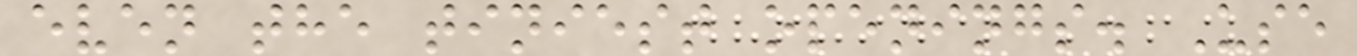even the tiniest openings. Use
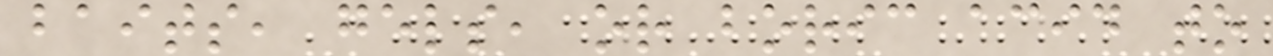baits, gels, or boric acid to
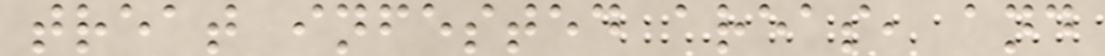treat infested areas, and
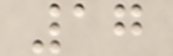17
